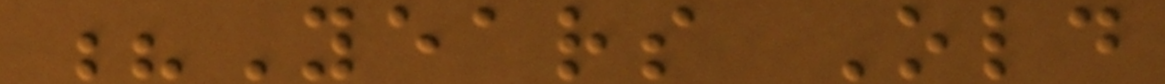?Years Old
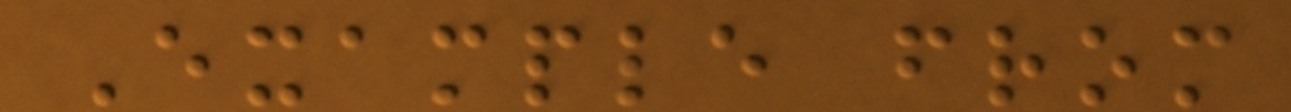Example from
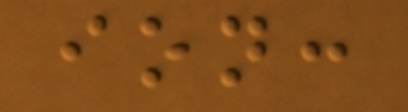ion:
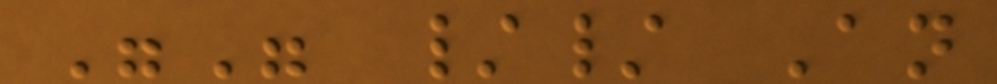"" // An
